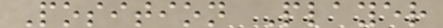Position Player
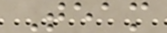Team
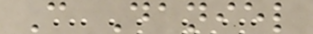C Daniel
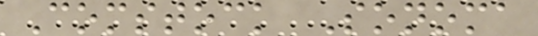Comstock Sonoma
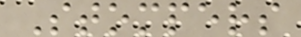Stompers
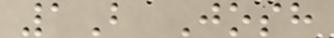1B Josh
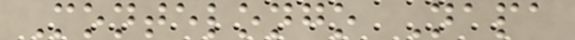Montelongo Napa
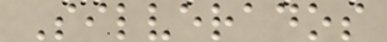Silverados
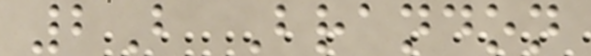2B Brandon
